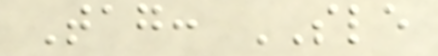Tag: SLE
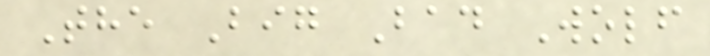The Big Bad Wolf
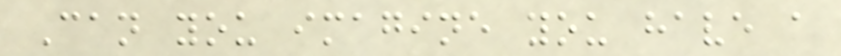Can you imagine you have a
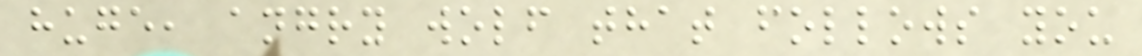huge, angry wolf that follows you
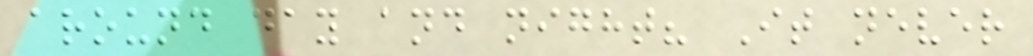around day and night? It never
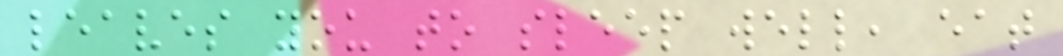leaves you to sleep well, eat
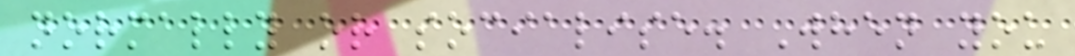normally or socialise. When you
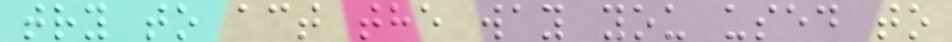try to act the way you used to
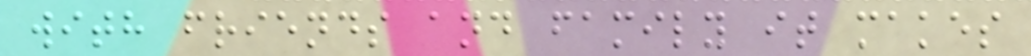with friends and family it makes
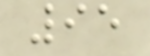95
